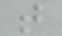t
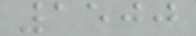1500
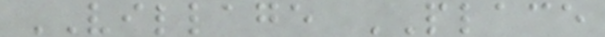VILLAGE PLACE
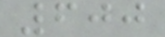600
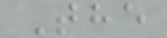The
